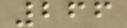266
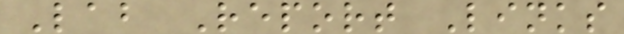Lab Report Links
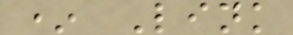* Link
